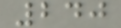240
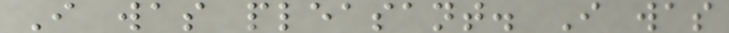I was pleasant. I was
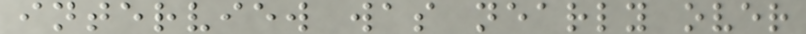interview was nearly over
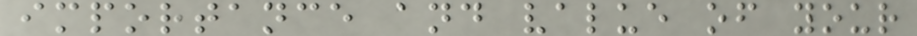importance and value of your
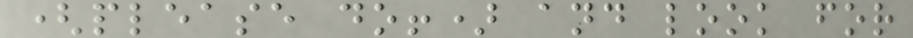(please do!) and look for
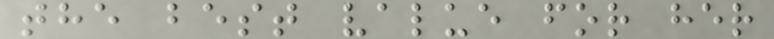the best value for her
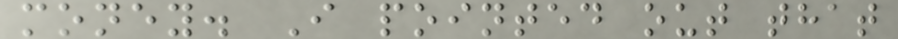money. I pointed out that
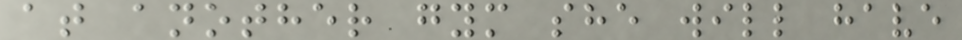at another gym she will have
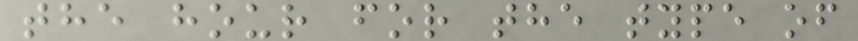the hour for the type of
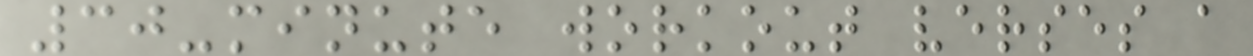30-minute workout verses a
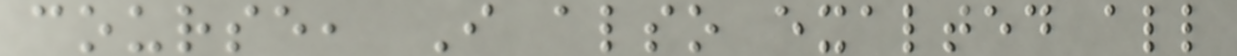course, I also exalted all
